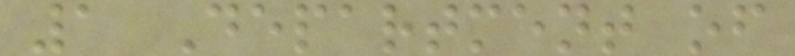1 Department of
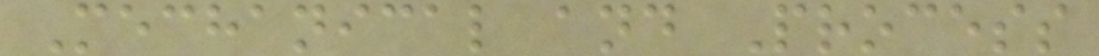Mechanical and Process
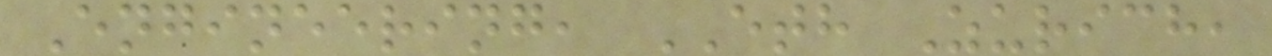Engineering, ETH Zurich,
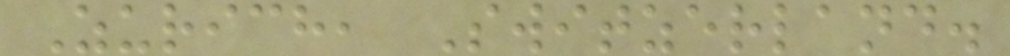Zurich, Switzerland.
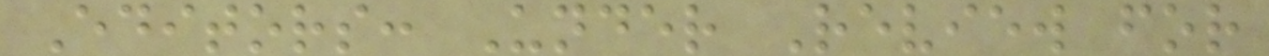Editors: Under Review for
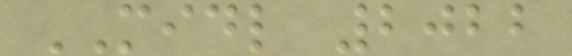MIDL 2022
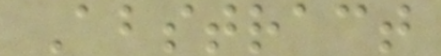Abstract
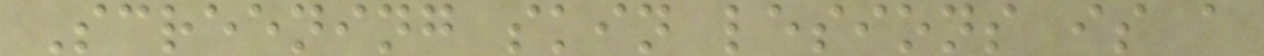Screening skin lesions is a
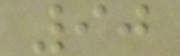90
